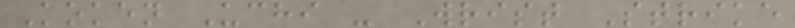Koken Uchi - Wrist Strike
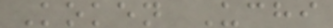Koken Uchi
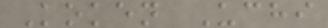Koken Uchi
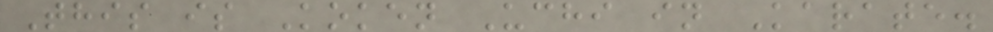This is Koken Uchi in Karate.
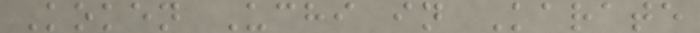Koken Uchi in Karate
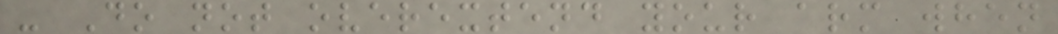- Do not overextend your arm when
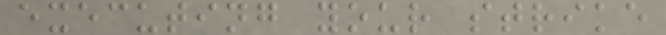executing your strike
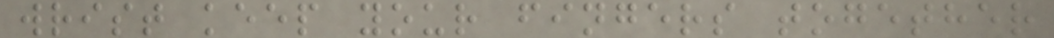wrist keep your fingers together
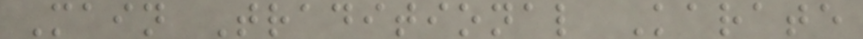Main Traditional Karate
